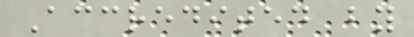Accredited by
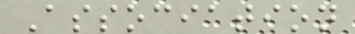Association
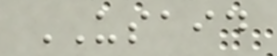USAID
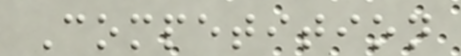Competition
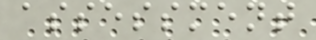assessment
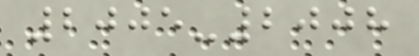2005-2008
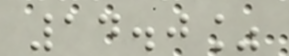14.0%
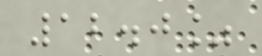12.0%
